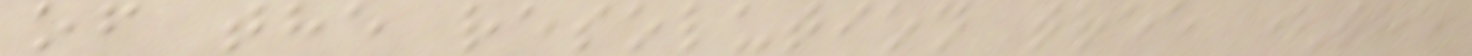of the resolution tree (the
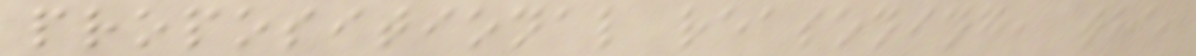propositional reasoning, the
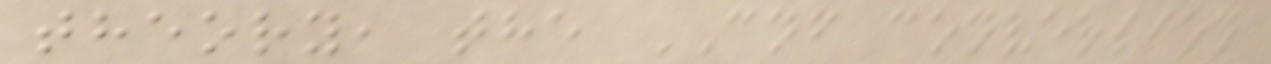theory, the CNF conversion
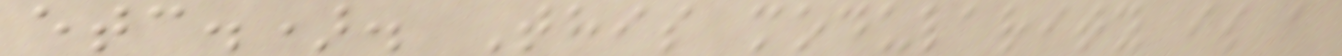etc.). This modularity is a
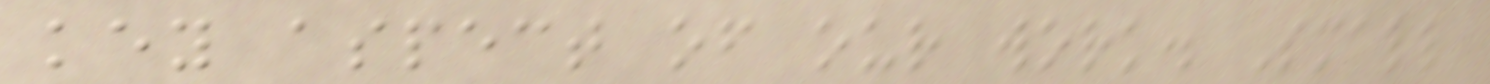key aspect of our work. Small
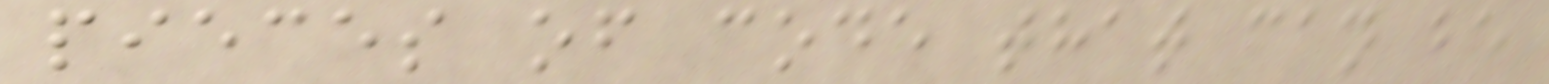pieces of code that can be
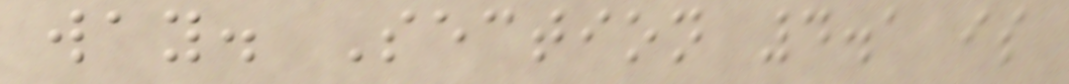way. Section 4.1 is
